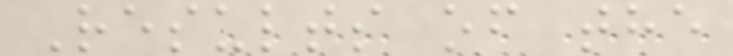Results of the
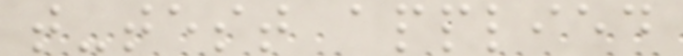t-test applied
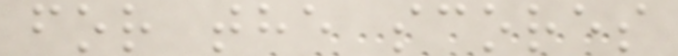for the scores
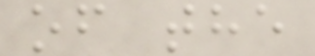of the
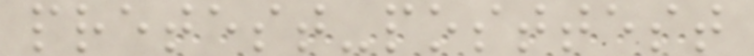pretest-posttest
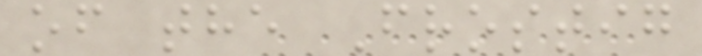of the Frostig
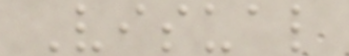Visual
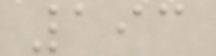193
